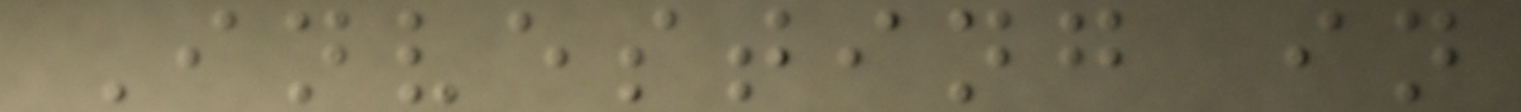Investing in
